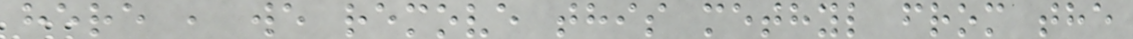here , we remove this methyl from the
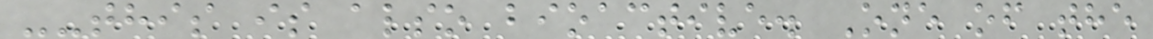--this is also bioactive. One of the
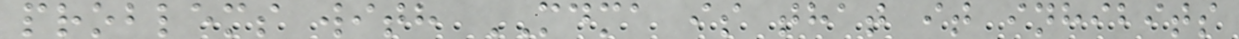problems with MDMA is that it inhibits
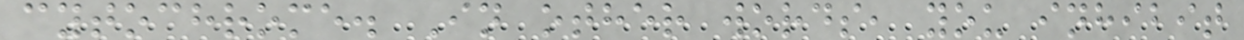cytochrome. In other words, you inhibit
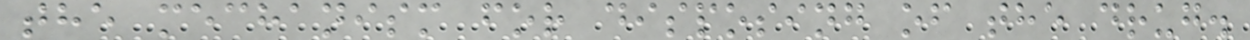the mechanism for disposing of the drug.
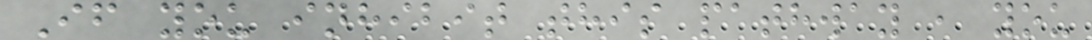If you inhibit this pathway , you
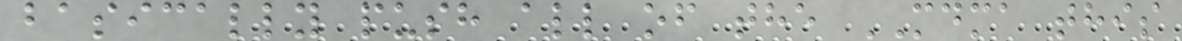basically push all of the MDMA this
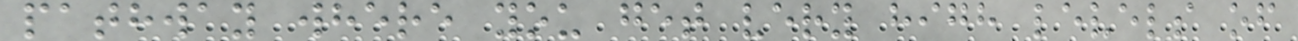pathway where you get very high levels of
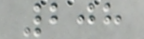208
